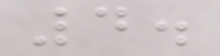4.
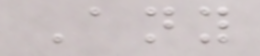Any
